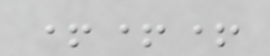+++
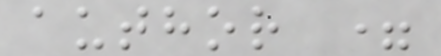author =
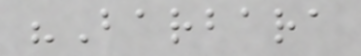"Barbara
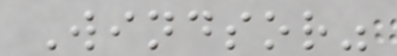Windsor"
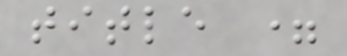title =
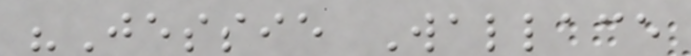"Jessie Wallace
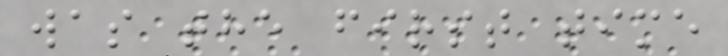was the first time
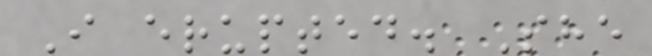I erupted. She
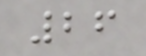26
